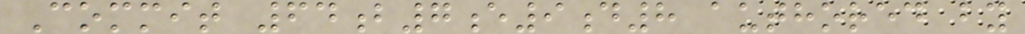Commit 64b7e9d8 authored by
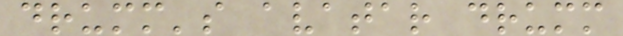drumm's avatar drumm
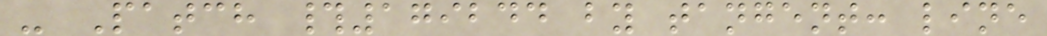- Patch #179244 by tangent: line
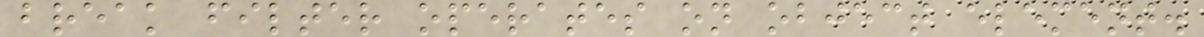break filter operates on object element.
